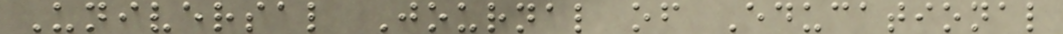Universal Journal of Educational
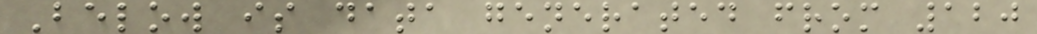Below is data generated from 120
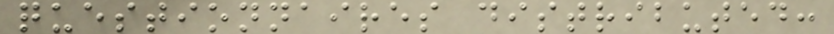questionnaires distributed:
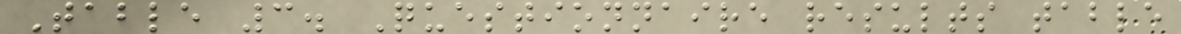Table 3. Questionnaire results table
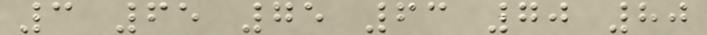3 65 75 63 70 80
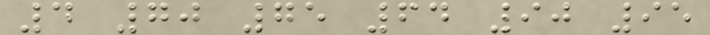4 70 75 64 90 95
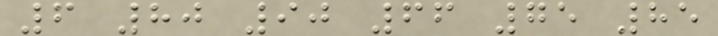6 80 90 66 75 85
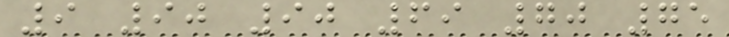9 90 90 69 70 75
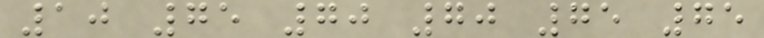10 75 70 70 75 75
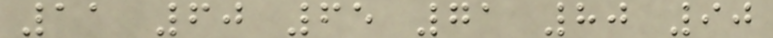11 60 65 71 80 90
